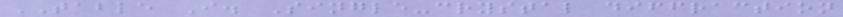TABLE I. Single-crystal diffraction
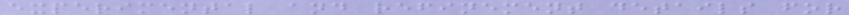experimental and refinement details for
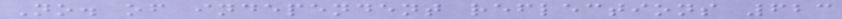No. of independent reflections 623
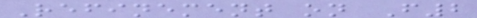Refinement on F2
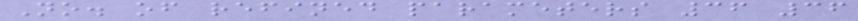No. of refined parameters 36 36
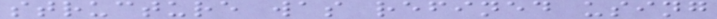structure was refined using
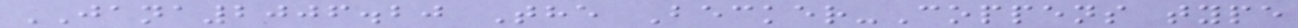JANA2006.20 The Becker-Coppens type
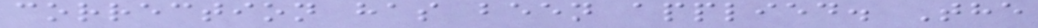correction has been applied. The
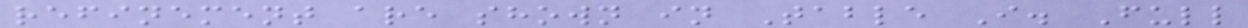refinement are shown in Table I. Full
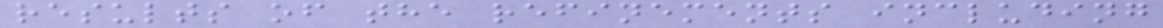results of the refinements including
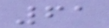61
